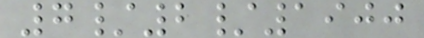7/2/1900
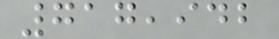717,942
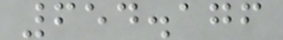654.176
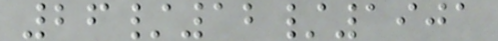26/12/1901
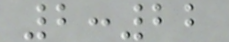2:22
